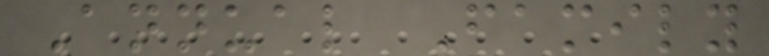Annual Family
